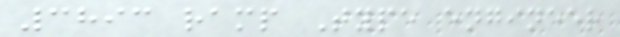3893 ramp Type engineer
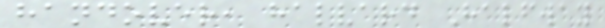handover, halvard Halfway
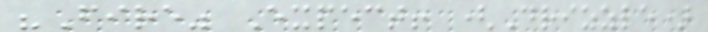"Fire" Expect! (Drizzle)
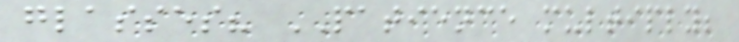glasses? PATIENCE multiply;
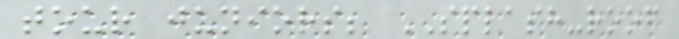tour juniors; SPLASH-roof
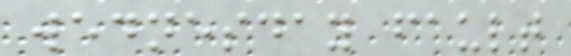wednesday fault
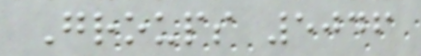Groups 5046
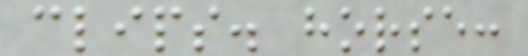clips. horse:
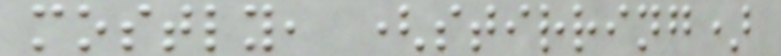mostly, (stirring)
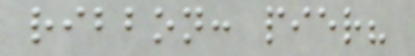ribbon: pier?
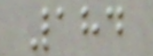184
